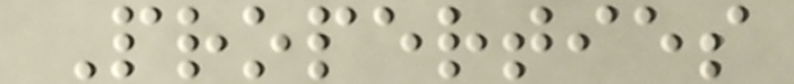Properties
